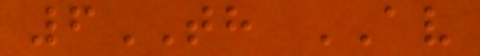6TH AV
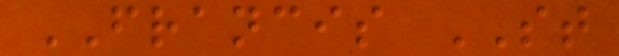FRANCIS ST
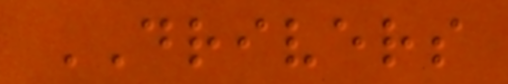DRIVERS
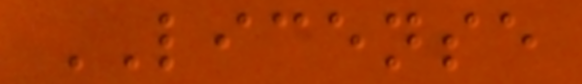LICENSE
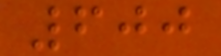600
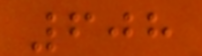608
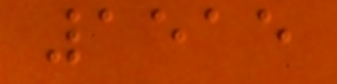1515
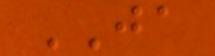JA
